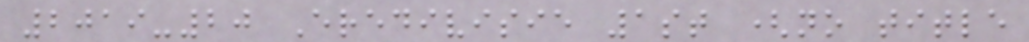2019-20 Eredivisie 1st (no title
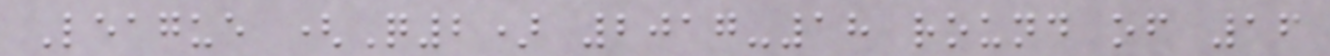League (Q2) 2017-18 round of 16
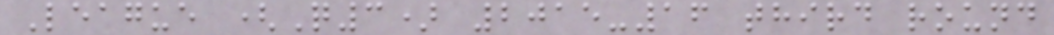League (Q3) 2015-16 third round
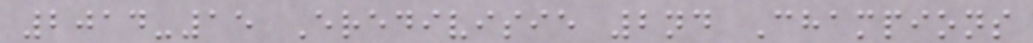2014-15 Eredivisie 2nd Champions
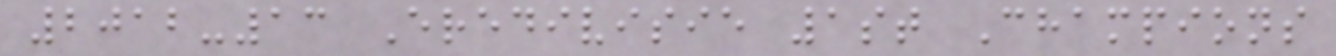2012-13 Eredivisie 1st Champions
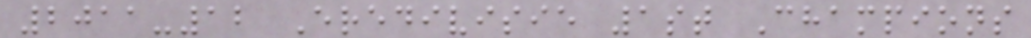2011-12 Eredivisie 1st Champions
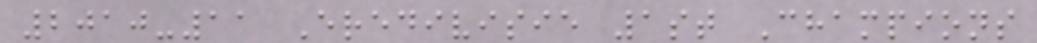2010-11 Eredivisie 1st Champions
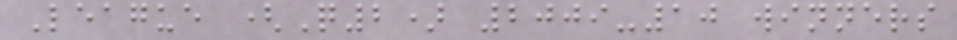League (Q2) 2009-10 winners
